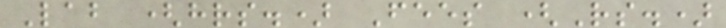Lab (hrs.) Fees (Rs.)
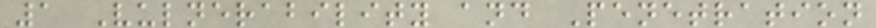1 Vulnerability and Penetration
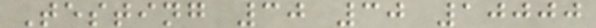Testing 30 30 10000
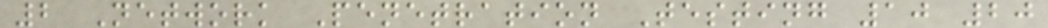2 Network Penetration Testing 10 20
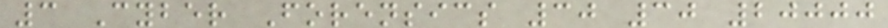3 Cyber Forensics 30 30 20000
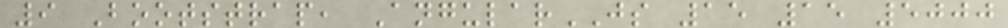9 Bootstrap, AngularJS 15 15 5000
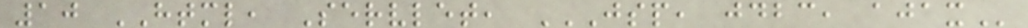10 HTML, Servlet, JSP, JDBC, AJAX
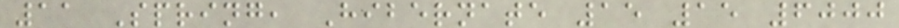11 Spring, Hibernate 15 15 6000
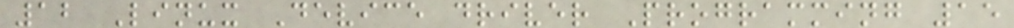12 Linux Device driver Programming 15
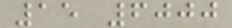15 6000
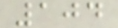104
